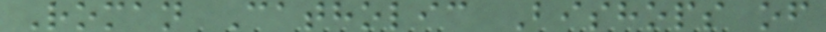Roman Catholic Bishops of
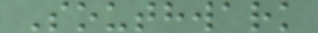Southwark
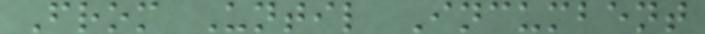From Until Incumbent
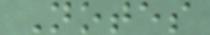Notes
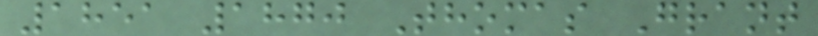1851 1870 Thomas Grant
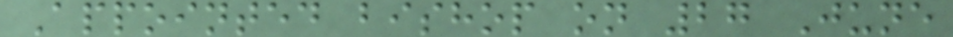Appointed bishop on 27 June
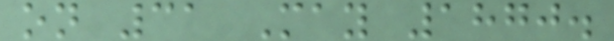on 31 May 1870.
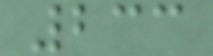233
